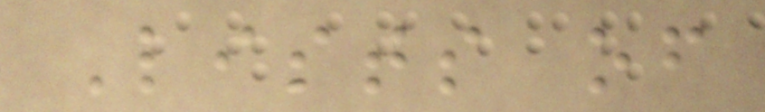Lists of
